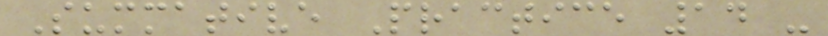Summative Practice 14 -
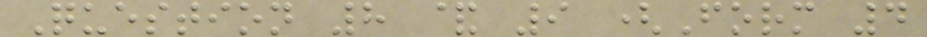Question 8 & 9 (Form 4
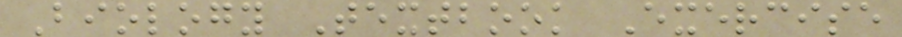Biology Textbook Exercise
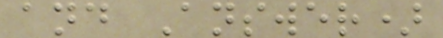and Answer)
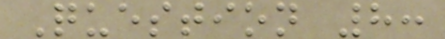Question 8:
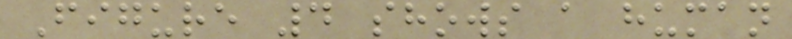Figure 4 shows a human
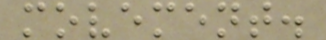movement.
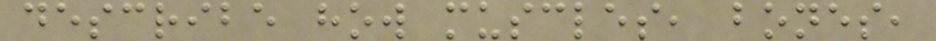describe how muscles, bones,
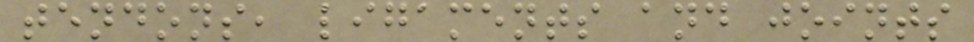tendons, ligaments and joints
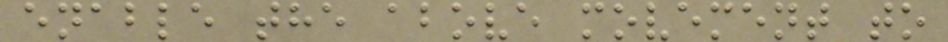enable the above movement to
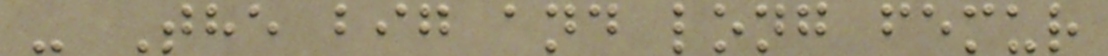- The big and long femur
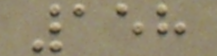158
